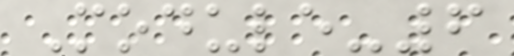Module-6
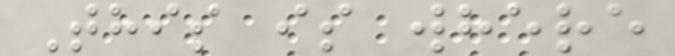This is where
